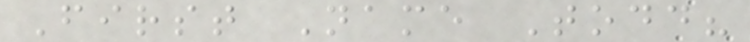First Name Todd?
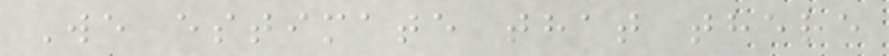We estimate that there
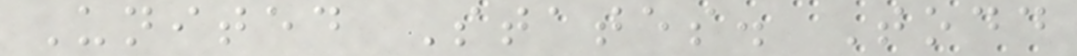United States. Todd
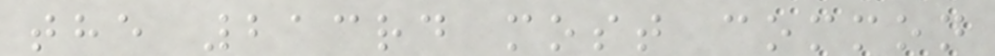the 213rd most common
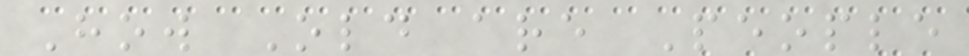How Old are People
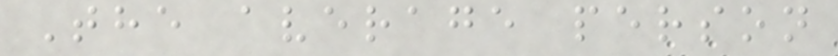The average person
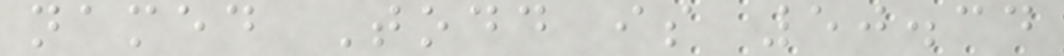named Todd is 50.34
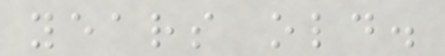years old.
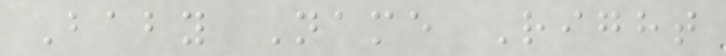Baby Name Right
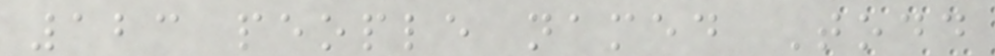123 people named Todd
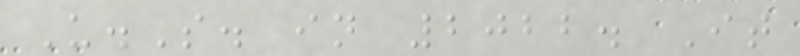U.S. in 2022. It
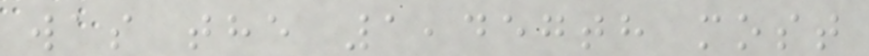was the 1,457th most
